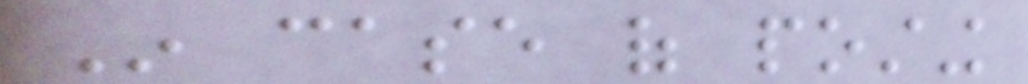In case of posting
